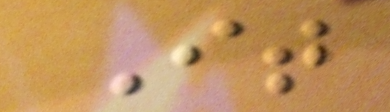It
